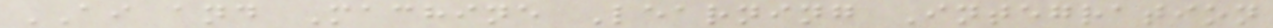AI and Machine Learning Integration
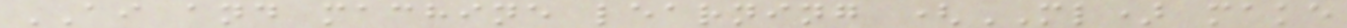AI and machine learning (ML) make
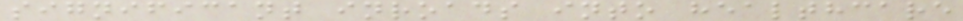significant inroads into healthcare
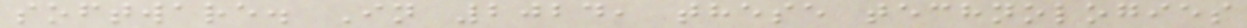software. In 2024, these technologies
